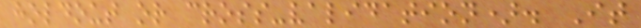holdout or cross-validation). It
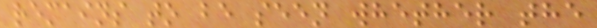remains to be seen whether the
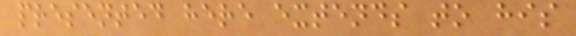presented here extends to his
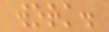work.
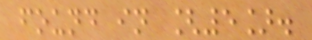found in [5].
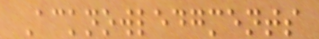Acknowledgments
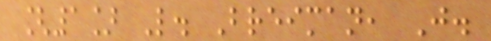[1] L. Breiman, J.
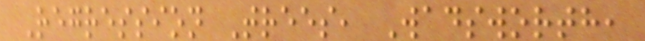Regression Trees, Wadsworth,
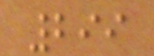299
